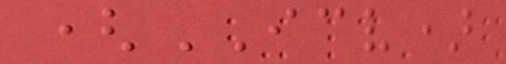(ICV)
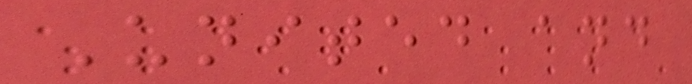United and
